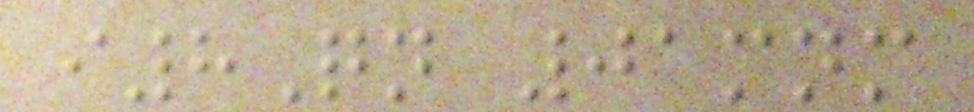i8Qn 01mnm
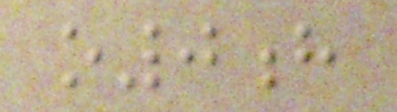o0h
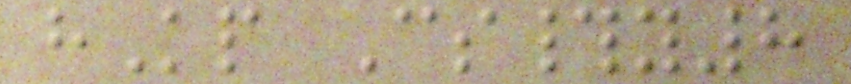hKp Cs#y8
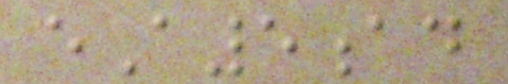eA5ad
